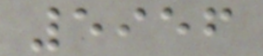5956
